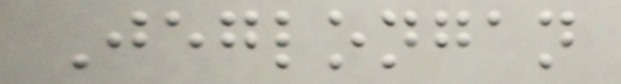Jeglongan
